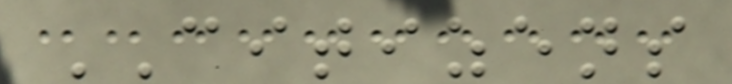CITIZENS
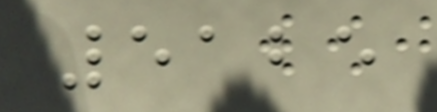5125
